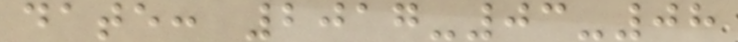date: 2017-03-08
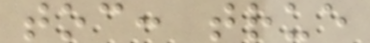toc: true
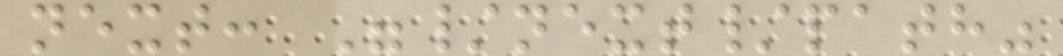next: "/next/path"
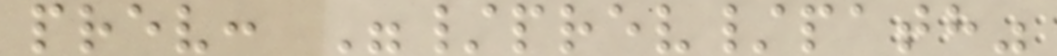prev: "/prev/path"
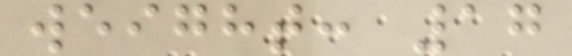weight: 17
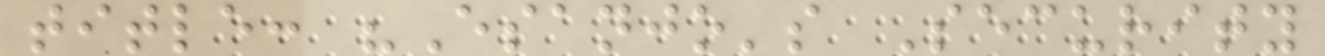title: "Esanjo's Security
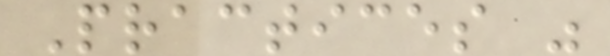Practices "
